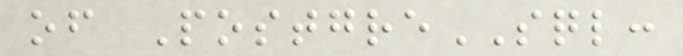of PostgreSQL:
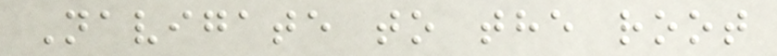Navigate to the root
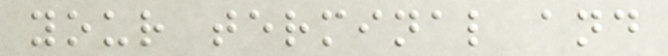your terminal and
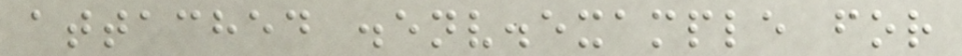attached .env.example for
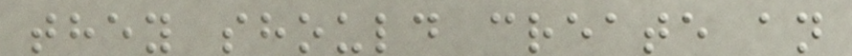they should create an
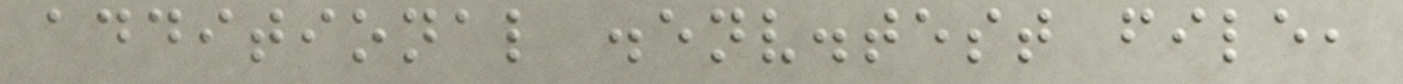additional .env.test file,
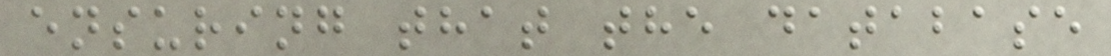ensuring that the database
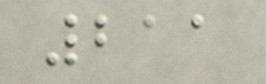211
